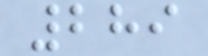289
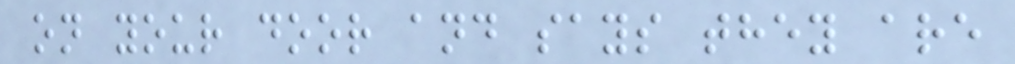on your door and says they are
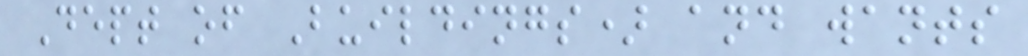Dept of Buildings) and wants
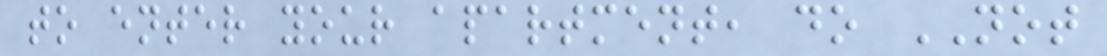to enter your apartment, do NOT
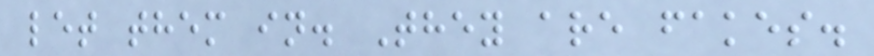let them in. They are fakes.
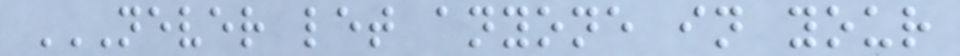NEVER LET ANYONE IN YOUR
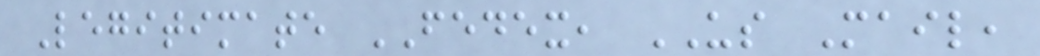Legitimate FEDEX, US Mail,
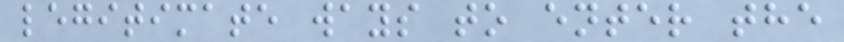legitimate ways to enter the
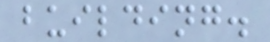building.
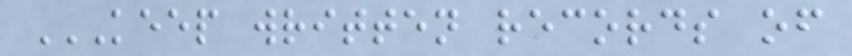KEEP WRITTEN RECORDS OF
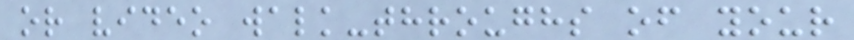or video walk-throughs of your
